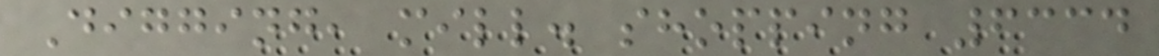Digging, mill. shopping 6334
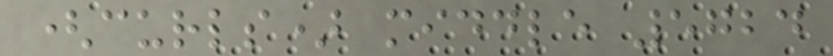(curls) middle 5724
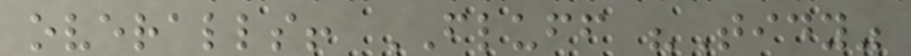overalls! FLUFF "Tidy"
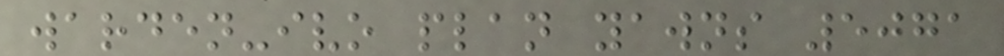warden-ivo plan yawns 5071
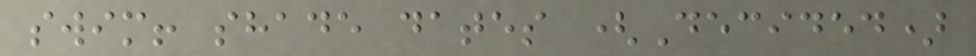swim! shade dates (Decided)
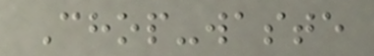Chop-waste
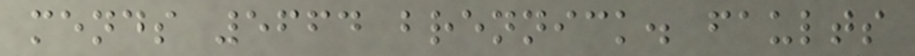mends 5664 brennick. faults
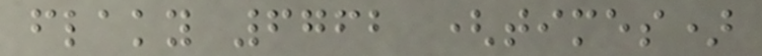flaky 6762 (times)
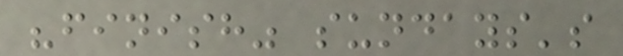"finish" sundays's
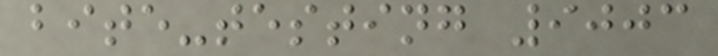bite-testing 9003
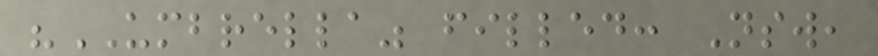"UMBRELLA" filled: Nsw,
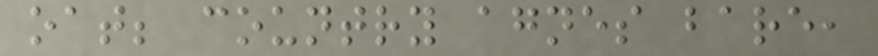oat; country agnes bare,
